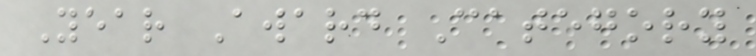Year Award Category
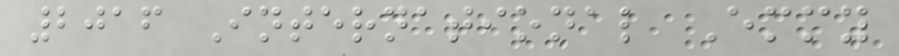2016 International Emmy
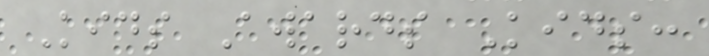Kids Awards Kids:
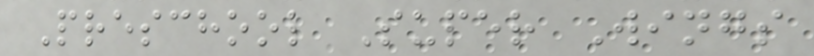Preschool Super Wings
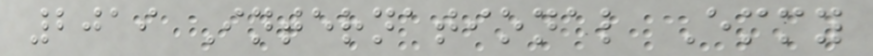2019 International Emmy
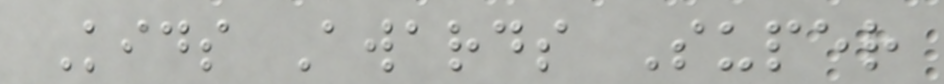Kids Awards Super
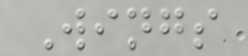Wings
